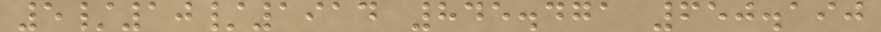5/10/1914 845.471 650.190
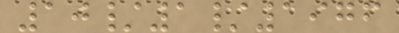10/1/1976
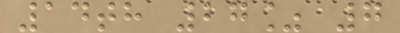14th 27% 7
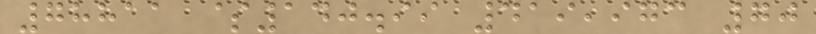78811 $140.99 419,973 70
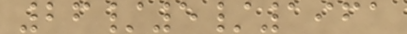26/5/1961
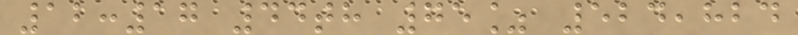12:17 44th 75% 524,824
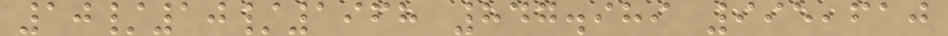10/10/1968 847.989 995,610
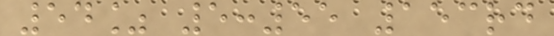54% 5:55 153rd
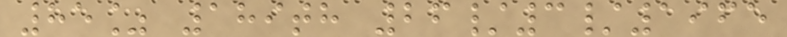85% 189th 26/3/1965
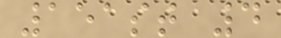151st 4
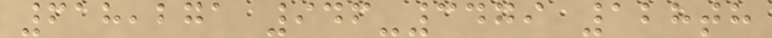618,271 946-3479 128th
